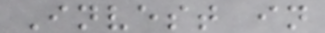Invest in
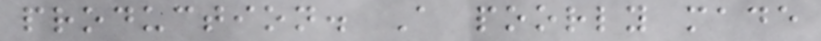production. A poorly made
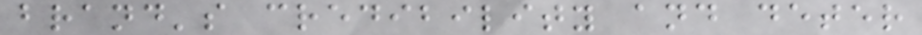brand's credibility and deter
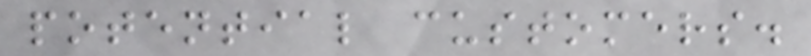potential customers.
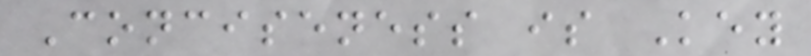Conciseness is Key
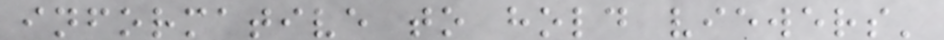informative to hold viewers'
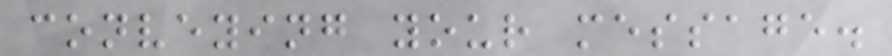conveying your message.
